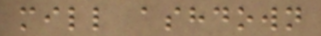mill ashdown
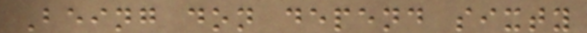Being don depend sixty
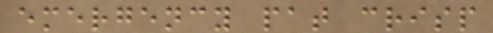emergency pat crisp
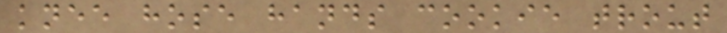knee hose hands cookie trout
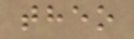theo
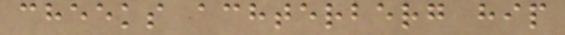cheeks achterberg hip
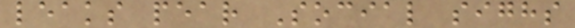leaks pear Social sighs
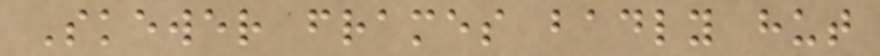Skewer frames badly hut
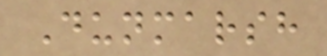Dunmarsh
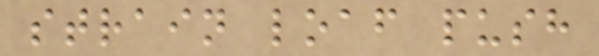strain loaf push
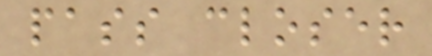pass closer
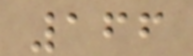166
